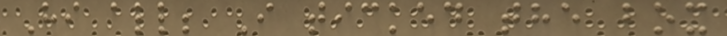Hi all; I ticked the box
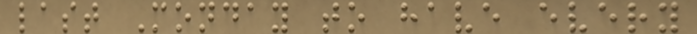last Monday to have every
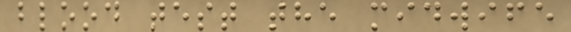blood test the midwife
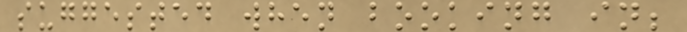suggested when booking in;
